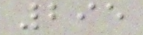295
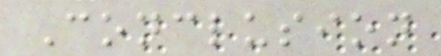Conclusion
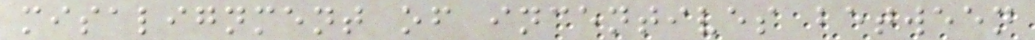misalignment of incentives between
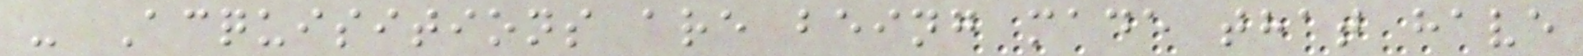- Acquisitions are being made that have
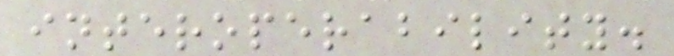interoperability.
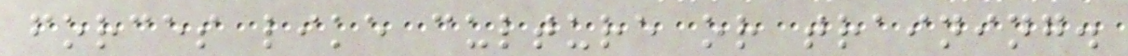forces like culture or training.
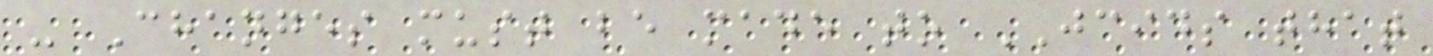- Changes must be made to JCIDS that
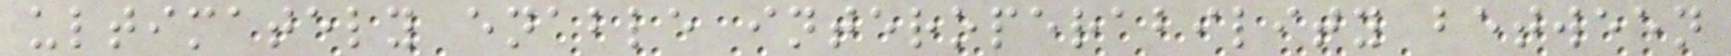ultimately enable interoperability between
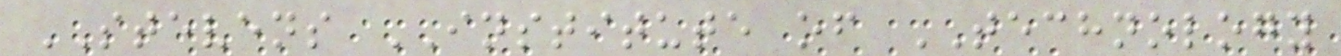STEVENS INSTITUTE of TECHNOLOGY
